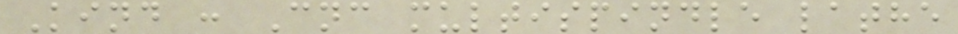Kind : Cnc multispindle lathe
